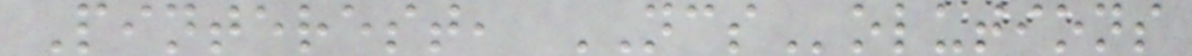Pinterest, NCSolutions
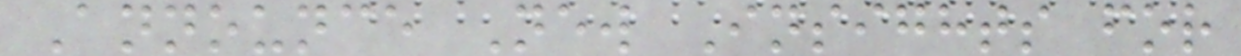Announce New Insights for
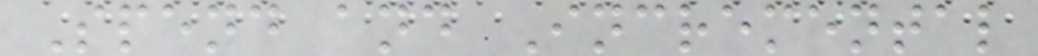Spend and Incremental
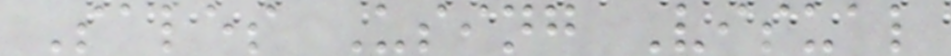Sales Using Visual
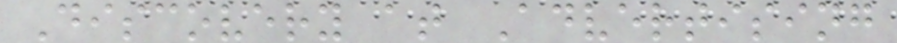Discovery at Advertising
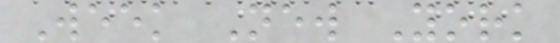Week New York
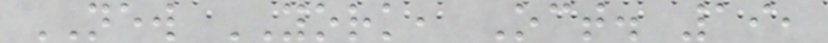NEW YORK, Oct. 19,
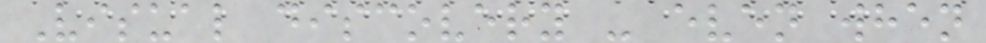Visual discovery - even when
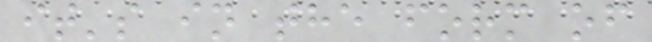it's in the form of
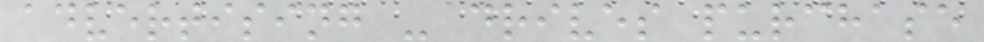advertising - drives purchase
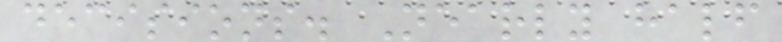decisions. Nearly half
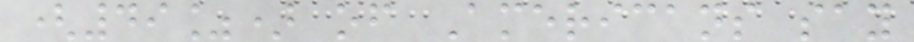(49%) of Americans say
